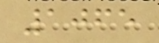1065
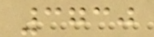3730
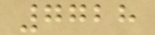7728
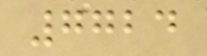7724
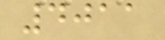4011
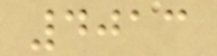4013
